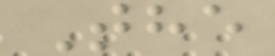The
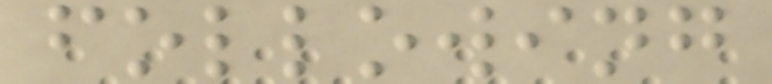following
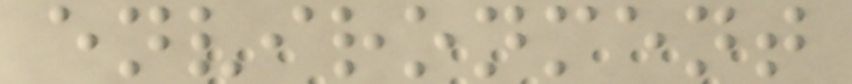environment
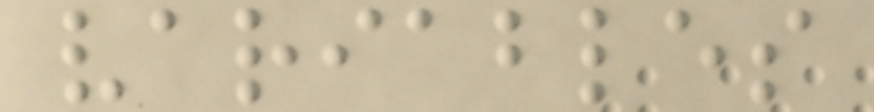variables
